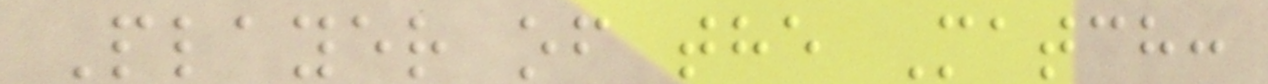Player of the Match:
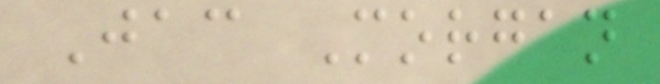Jac Morgan
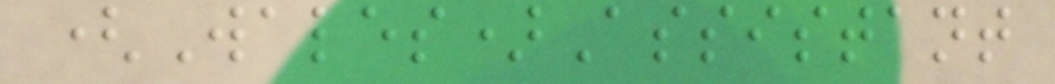(Wales)Assistant
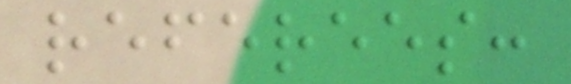referees:
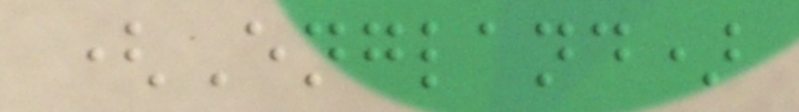(England)
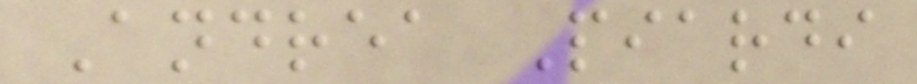Andrea Piardi
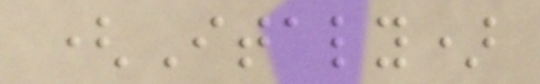(Italy)
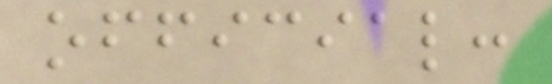official:
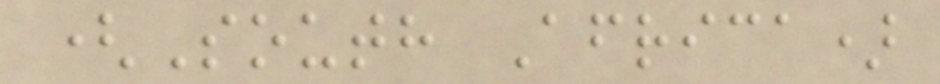(South Africa)
